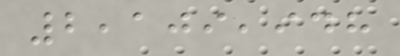2,109,948
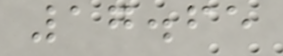17.65
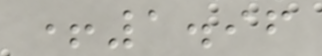+1.96
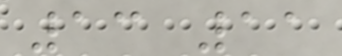13 11
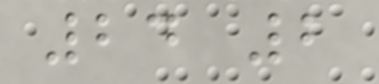24 2
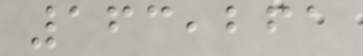163,261
